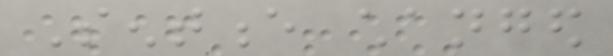Sentence changed
